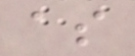as
